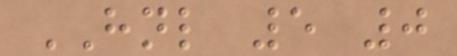HNL 5 0
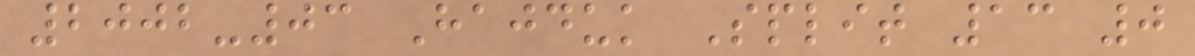2002-03 Hajduk Split 13 0
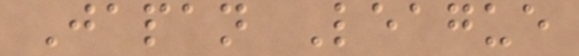Japan League
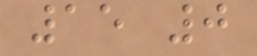15 0
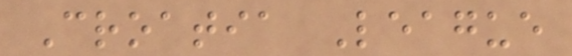Croatia League
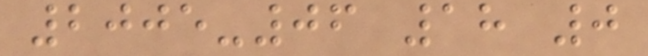2005-06 18 0
